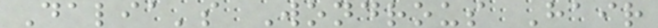Dalia's Wondrous Hair
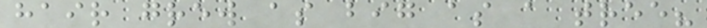hair grew as big as a tree?
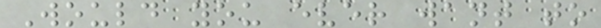Would you ever want to
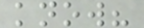know?
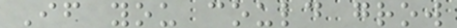If you could grow
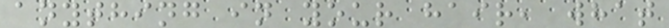anything in your hair, what
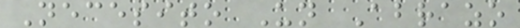Necesito Un Abrazo
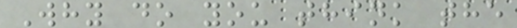Why do you think the
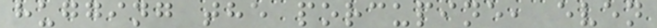hugging the porcupine, even
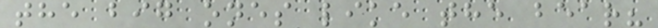the big ones like the bear?
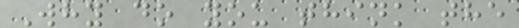Why do you think the
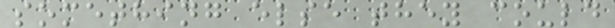something else they could
